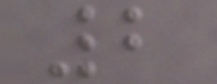2
